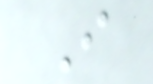I
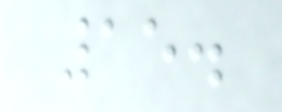15.
